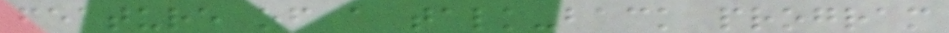feature of a talk-back program
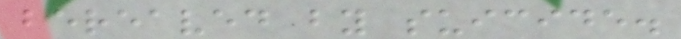bereaved by suicide.
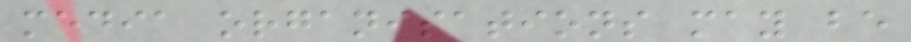media organisations may be
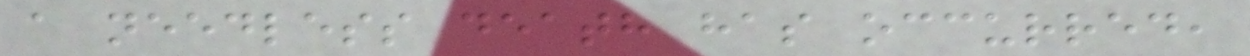a needless death has occurred,
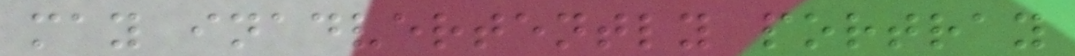may inadvertently portray
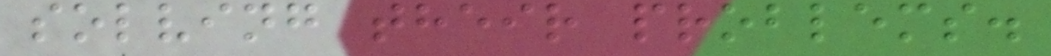solving their problems.
